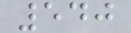540
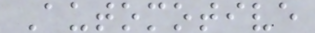Automotive
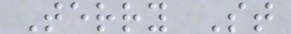Terry St
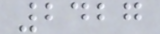2427
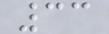33
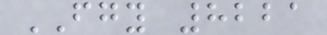FGY 8221
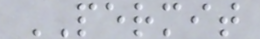PERMIT
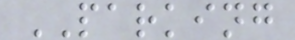PARKING
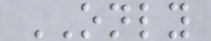ONLY
